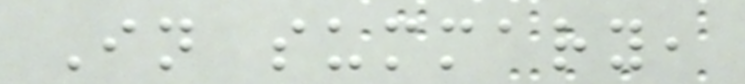In summary,
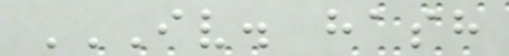IV. HASH
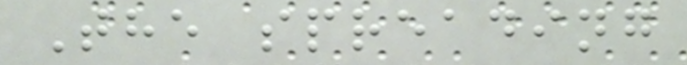The spreading
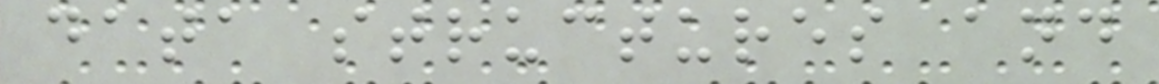data structures and
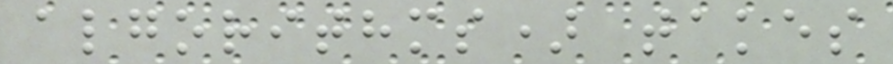algorithms) takes
